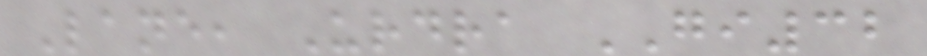Lane, Urdra GI32
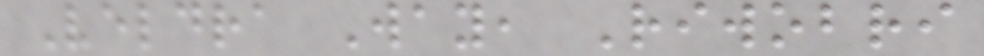Veldra Way, Riwobri
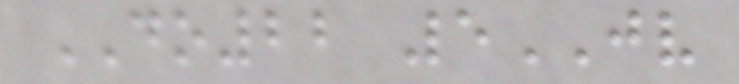DO22 5JV
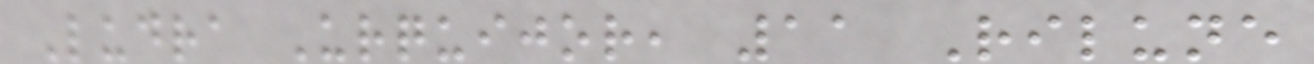Ludra Urquijor, 11 Rilune
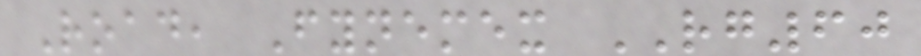Road, Fynemex RG60
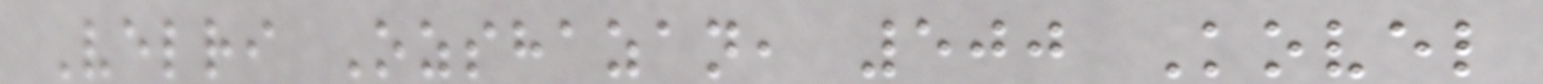Velri Ozshazan, 500 Kovel
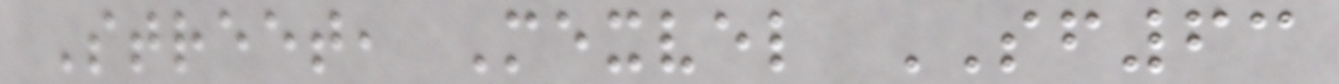Street, Mexvel SF63
